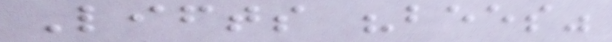Lifts "bees"
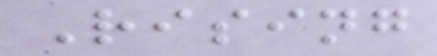Rising
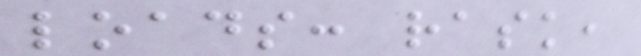loads: rask,
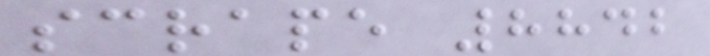scrape 8842
